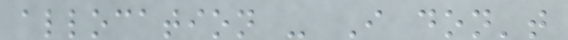allocation - I don't
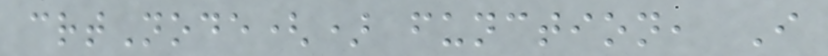crtNode() function, I
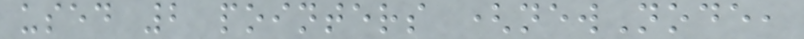used 2 pointers (newNode,
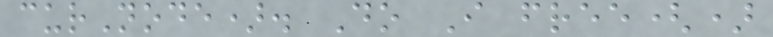curNode). Do I free()
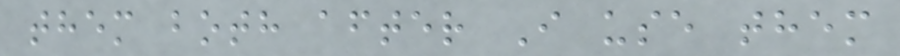them both after I use them
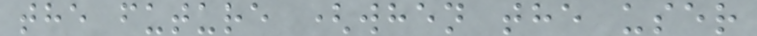the future (when the user
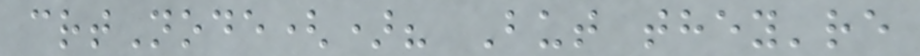crtNode()? But they're
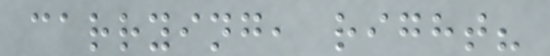carrying, right?
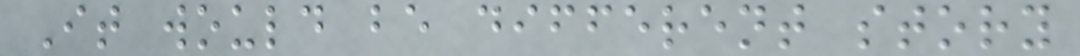It would be different story
